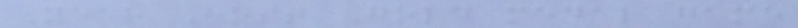Year Host Gold medal game
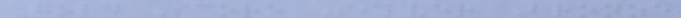Gold Score Silver Bronze
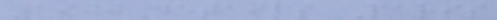1900Details Paris
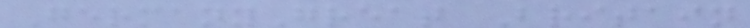GermanyGreat Britain
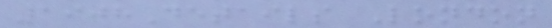1908Details London
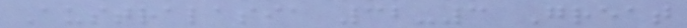Australasia 32-3 Great
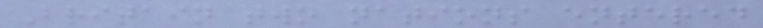Britain two nations entered
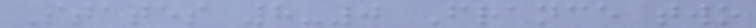States 8-0 France two
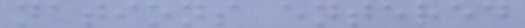nations entered
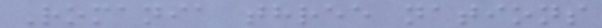Romania three nations
